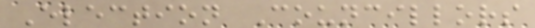Election Councillors
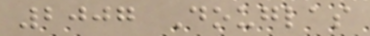2007 Douglas
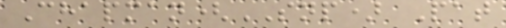Chapman(SNP) Pat
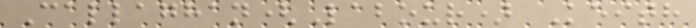Callaghan(Labour) Keith
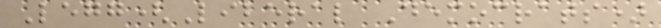Legg(Liberal Democrats)
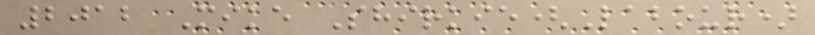2012 Mike Shirkie(Labour)
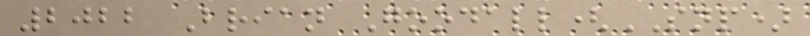2022 Brian Goodall(SNP)
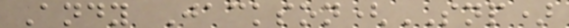Andy Jackson(SNP)
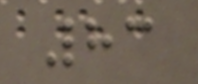83
